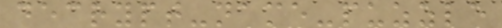decrypt-name-puzzle
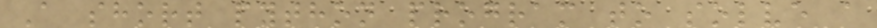A short python program to solve a
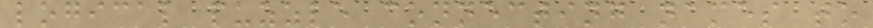logical puzzle connecting names to
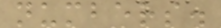numbers.
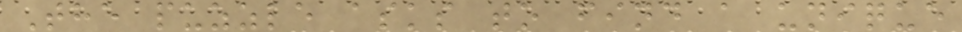The puzzle asks to find a unique
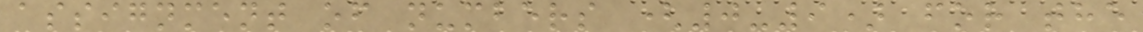assignment of numbers (0-9) for the
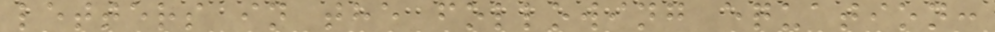letters in the following equation:
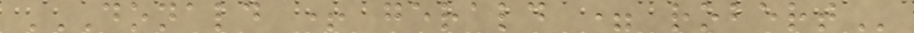DONALD + GERALD = ROBERT
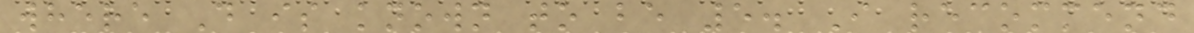where D is known to be 5. I recommend
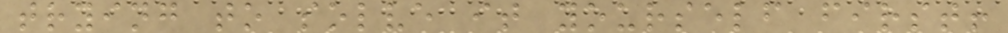trying to solve it yourself first!
